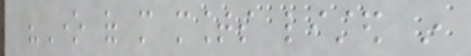"One of more mounts listed in
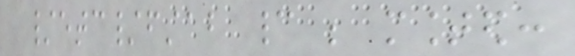/etc/fstab cannot be mounted:
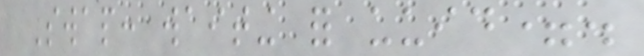Swap: waiting for uuid=.
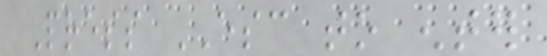Press ESC to enter
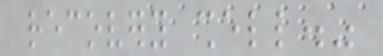recovery shell."
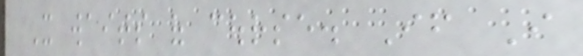It waits of course. If I
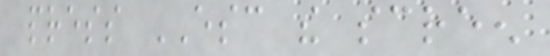press ESC the screen
